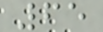65
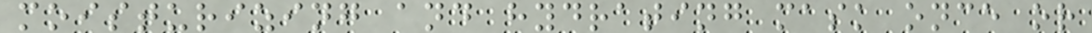moisturizing and hydrating mask once or
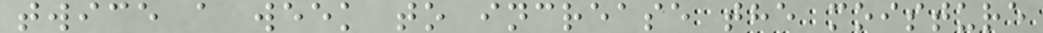twice a week to increase the moisture
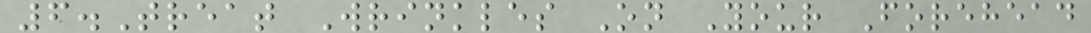6.Treat Wrinkles On Your Forehead
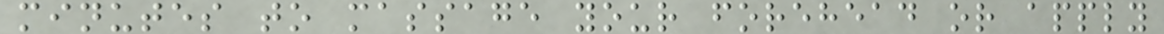minutes to massage your forehead or apply
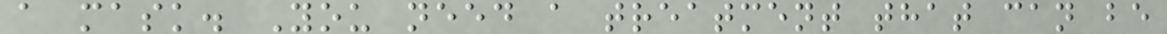a mask. You need a treatment that can be
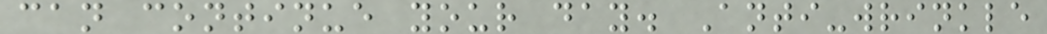can continue your day. Anti-wrinkle
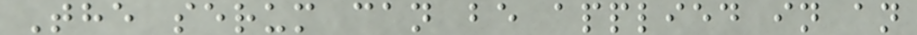The serum can be applied in an
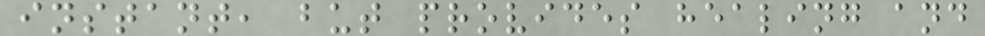instant, but provides healing and
